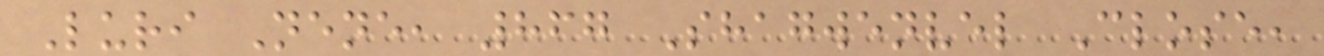Luri Nene, 867 Shagwenvel Close,
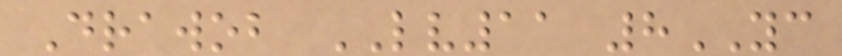Drawob LV11 8YC
